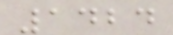1424
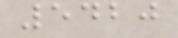5420
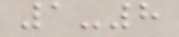1-8
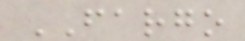FARGO
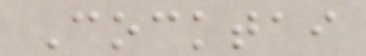Cocktai
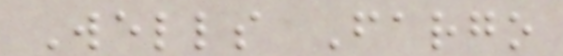Wells Fargo
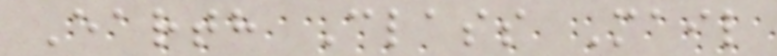Earth Class Mail
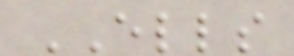ELLS
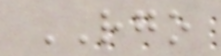RGO
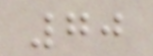70
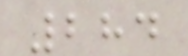284
